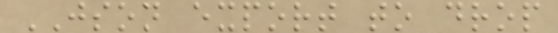JSON export to drop
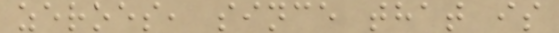zeroes, since that is
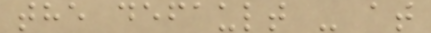the default - at
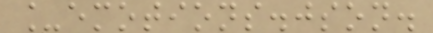_emotions.json.
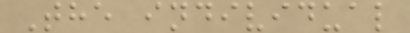The individual
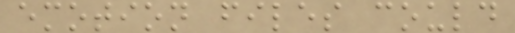emotion files could
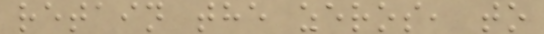retain the zeros, to
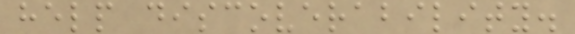help discoverability.
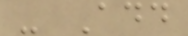- Add
